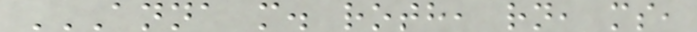ANNA M. ROTH, RN, MS,
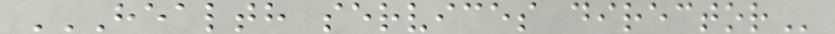HEALTH SERVICES DIRECTOR
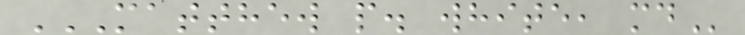MATTHEW P. WHITE, MD
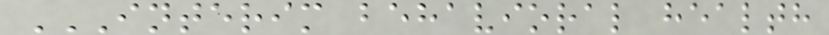INTERIM BEHAVIORAL HEALTH
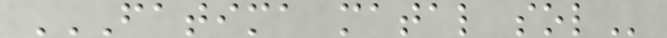FATIMA MATAL SOL
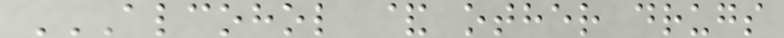ALCOHOL & OTHER DRUGS
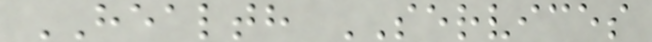HEALTH SERVICES
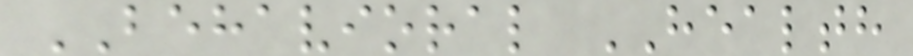BEHAVIORAL HEALTH
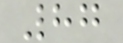87
